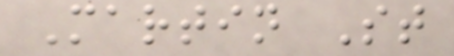Martin St
